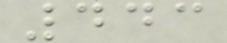443
